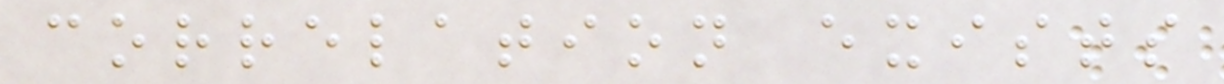correlation exists
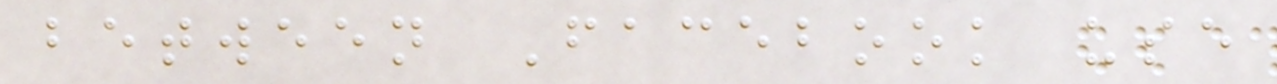between Facebook use
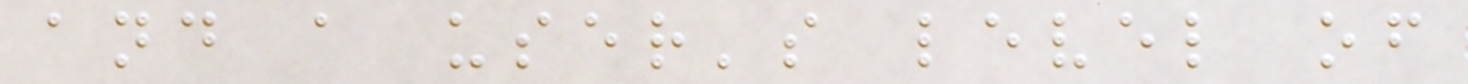and a user's level of
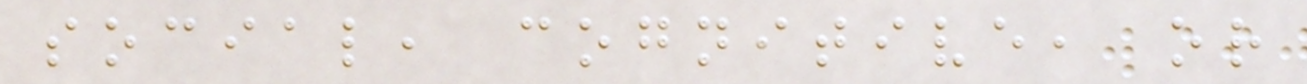social, cognitive, or
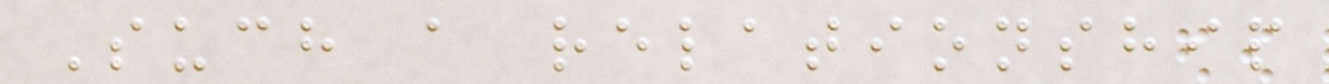Such a relationship
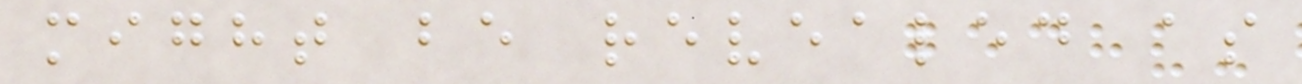might be revealed as
